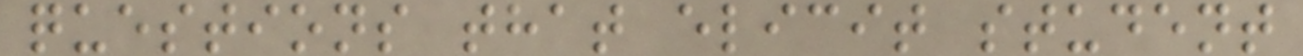questions that elicit student
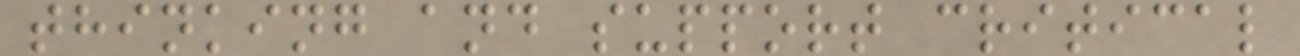thinking and support critical
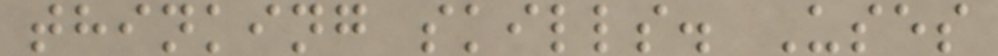thinking skills. Uses
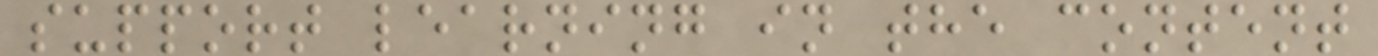support learning in the content
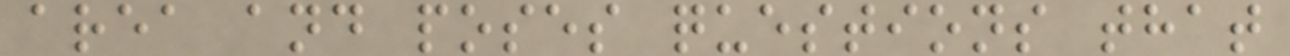area and poses questions that
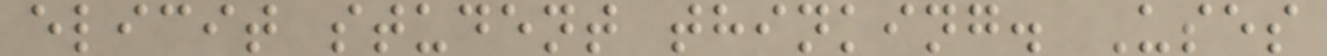elicit student thinking. Uses
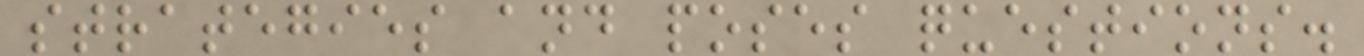strategies and poses questions.
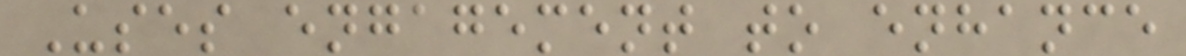Uses engagement to enhance
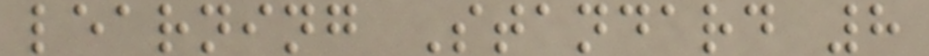learning Standard 8
